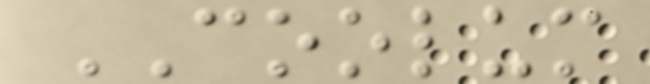COOLUM
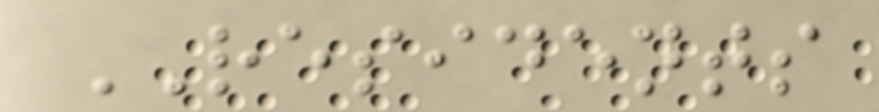RESIDENTS
